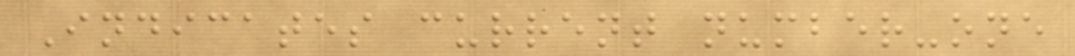Indicates current number-one
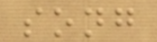song
